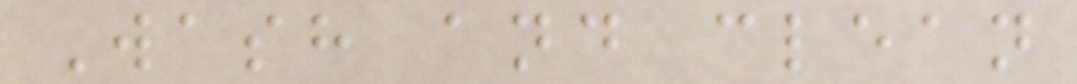Wash and clean
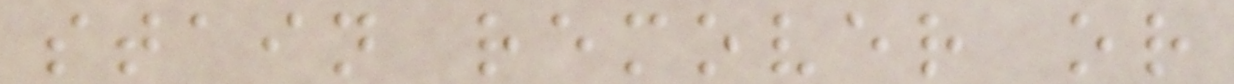stain remover or
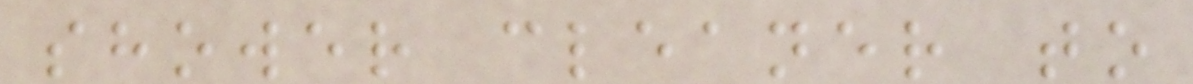shower cleaner to
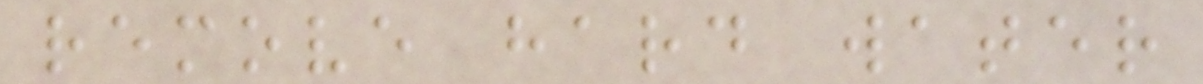remove hard water
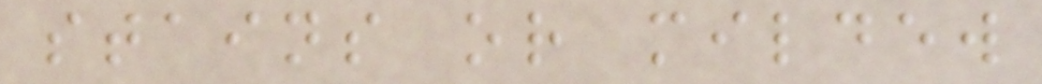stains or mildew
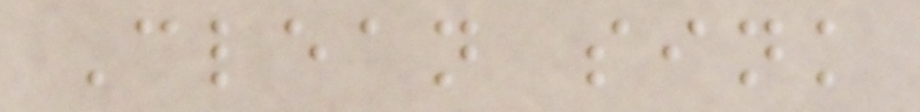Clean sink
